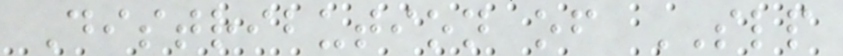Distribution of SLP
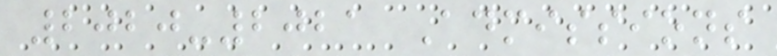2020-2021 Admissions
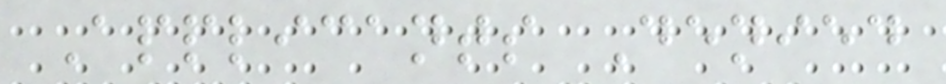Applicants Denied
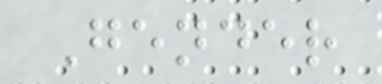Gender
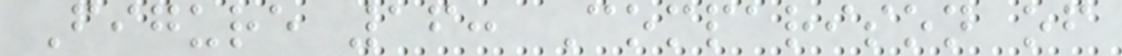Figure 16: Comparison of
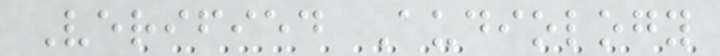Verified Audiology
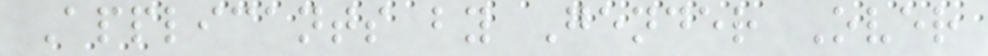Applicants by Gender Over
